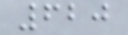620
